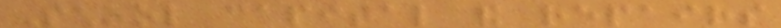School capital and repairs
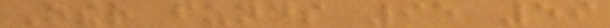Other funds 95 59
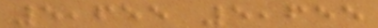5,655 5,655
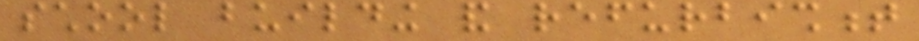school building and refurbishment
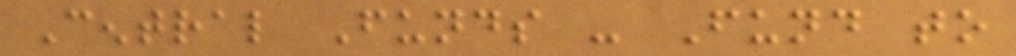Central Funds - Fund to
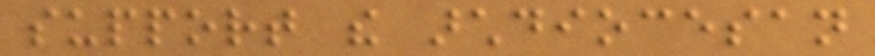support the archdiocesan
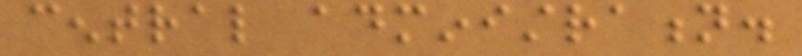central administration.
